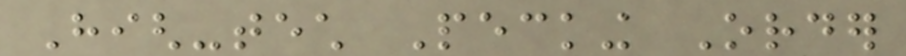High-tech Pecking Order
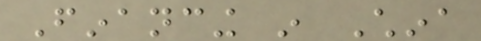Financing in China
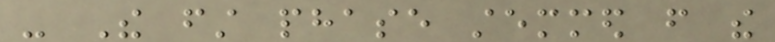- The first phase stemmed from the
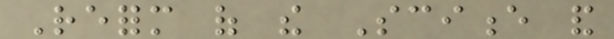Reform of the Science and
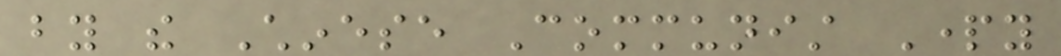by the Chinese Communist Party
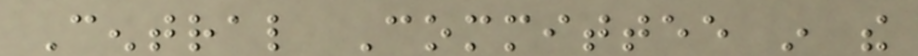Central Committee in the
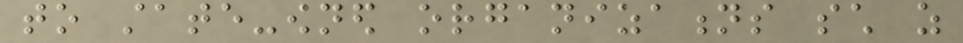to state-owned organizations such as
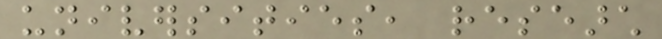universities, research
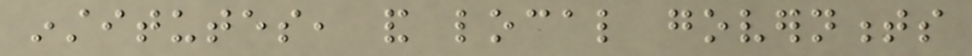institutes, and local governments
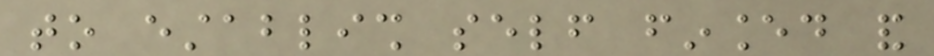to establish self financed and
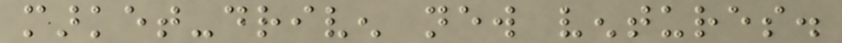market-driven new ventures.
